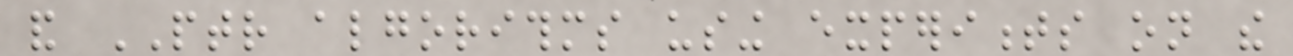and PTR algorithms using experiments on the
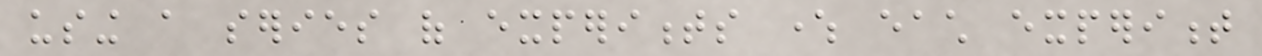using a series of experiments where each experiment
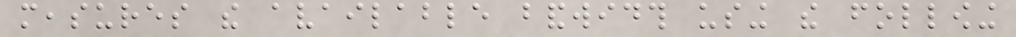measures the available bandwidth using the following
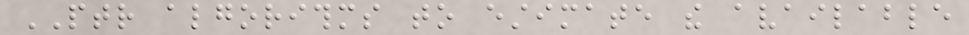PTR algorithms to estimate the available
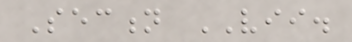Section VII.
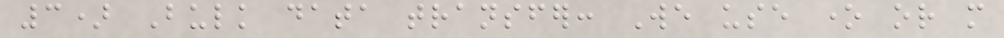3) Bulk data transfer: We use one or more
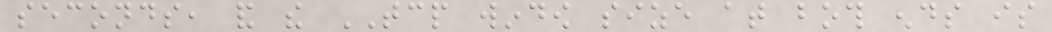seconds, and the TCP window size at both ends is
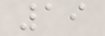19
